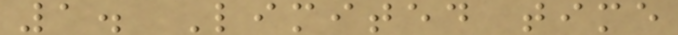1. Limited time
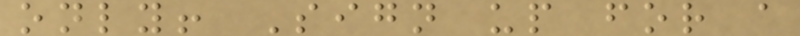only! Sign up for a
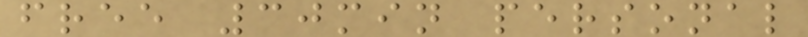free 30min personal
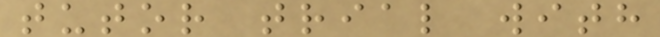tutor trial with
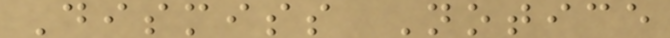Dismiss Notice
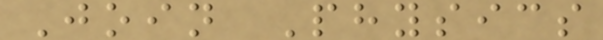Join Physics
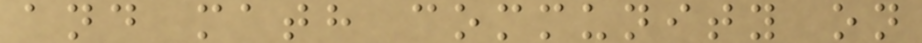and math community on
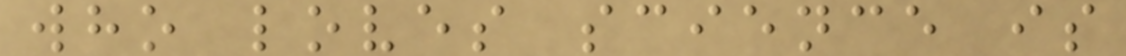who loves science is
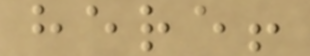here!
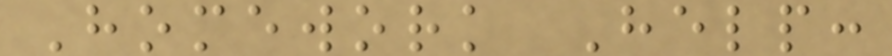Homework Help:
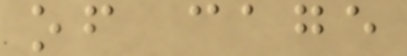of cage
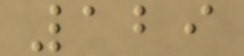129
